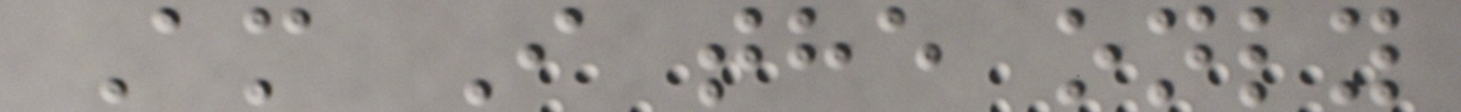Am I the only
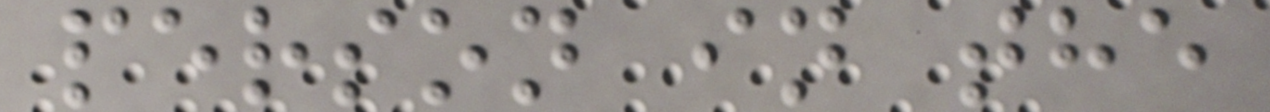person in the
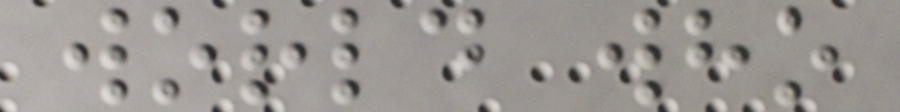world who
